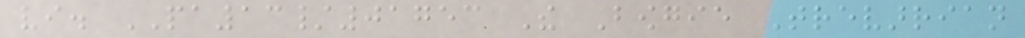vi. PA13/01753 The Bowgie Trevarrian
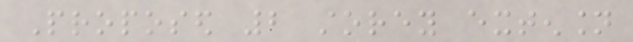Proposed 2 storey extension
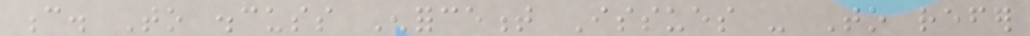c. To discuss Enforcement Issues - To refer
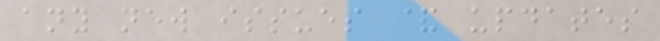any new issues & updates
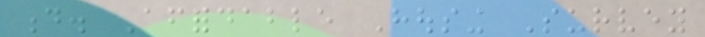d. Affordable Housing Survey
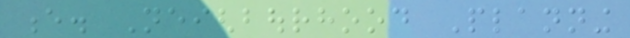e. Neighbourhood Planning
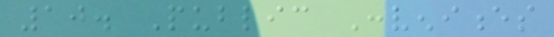10. Public Conveniences
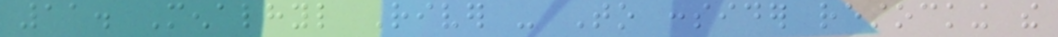11. Menalhyl River - To consider restocking the
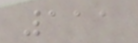111
